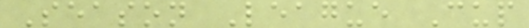Season League Cup
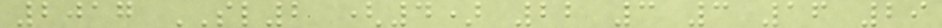2017 SL2 (4) 22 3 3 16 29
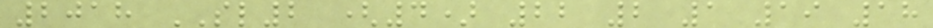2018 SL2 (4) 22 2 1 19 18
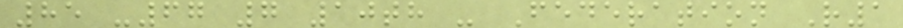85 -67 7 10th - Federation R1
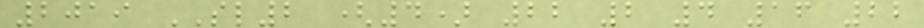2019 SL2 (4) 22 2 4 16 22
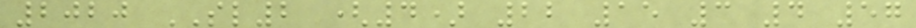2020 SL2 (4) 22 15 3 4 57
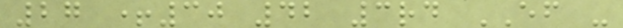27 +30 42 3rd EF -
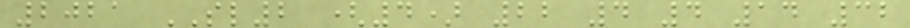2021 SL2 (4) 22 4 4 14 32
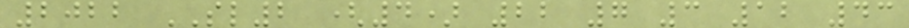2022 SL2 (4) 22 7 3 12 43
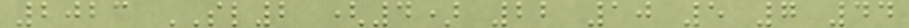2023 SL2 (4) 22 10 5 7 44
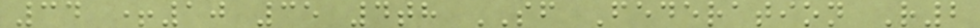34 +10 35 4th SF Federation R2
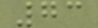73
